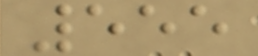555
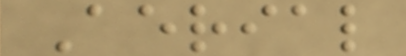Aerial
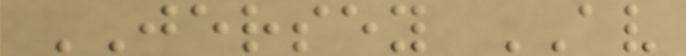JERSEY AV
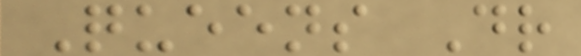Queens Dr
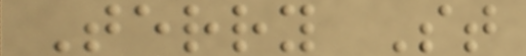Terry St
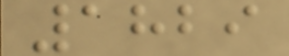1829
